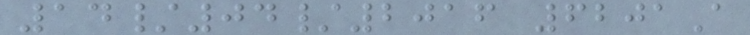14/04/2016 6201A
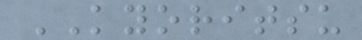KYORITSU
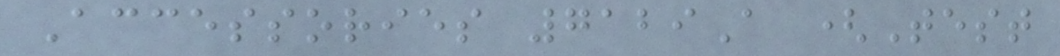Accessories 7129A (Test
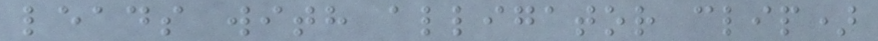leads with alligator clip)
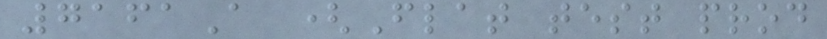7161A (Flat test prod
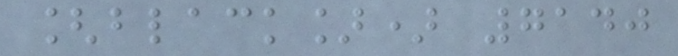[black]) 7140
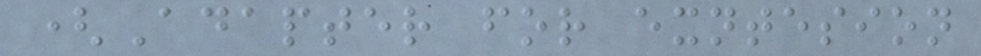(Adapter for exntesion
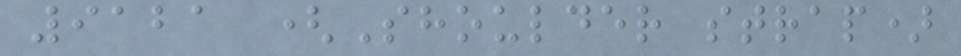9121 (Shoulder strap)
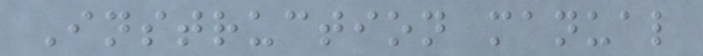Instruction manual
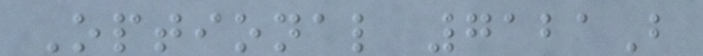Optional 7121B
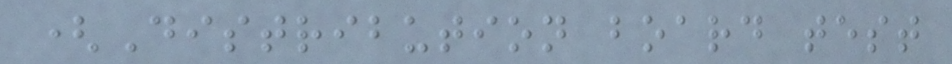(Distribution board test
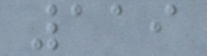119
